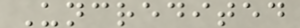Uncredited
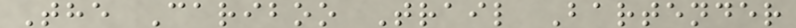The Cariboo Trail Bartender
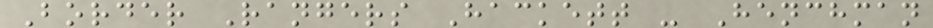Border Rangers Hackett - Henchman
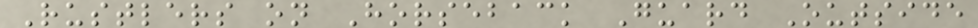Rustlers on Horseback Guard Outside
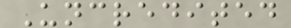Uncredited
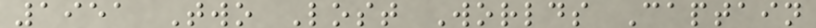1951 Two Lost Worlds Captain
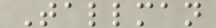Tallman
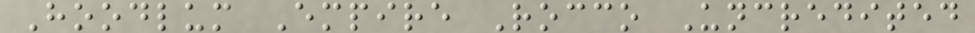Hoodlum Empire Rocco Uncredited
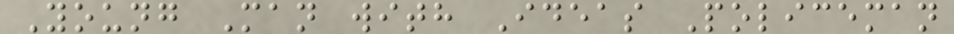Young Man with Ideas Policeman
